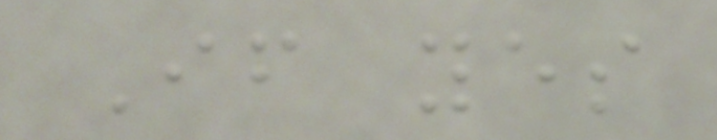If yes
